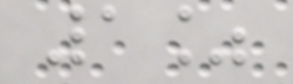1%
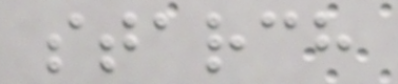starch
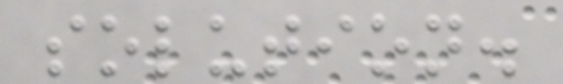solution.
